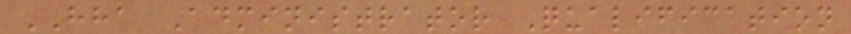HHA Administrator Qualification
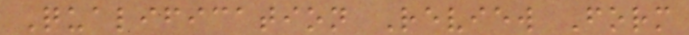Qualification Review Form
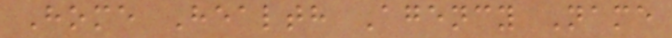Home Health Agency Name
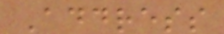Address
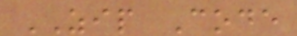ZIP Code
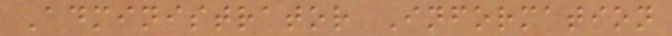Administrator Information
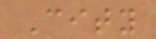City
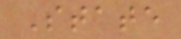State
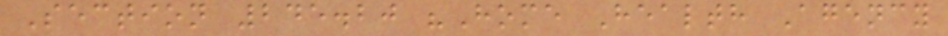Section 245.20 "Home Health Agency
